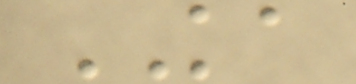KA
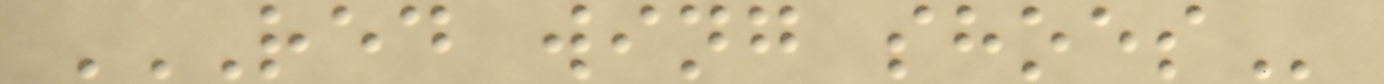RED WING SHOES
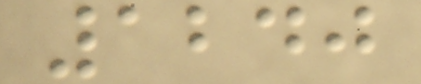1240
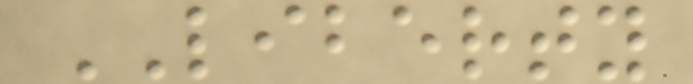LIBERTY
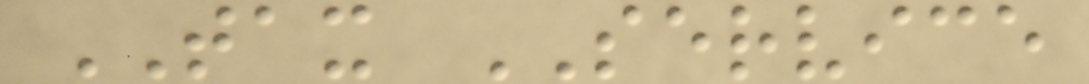TAX SERVICE
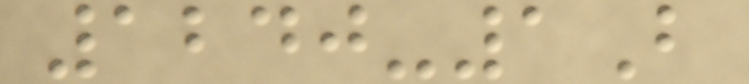1240-1B
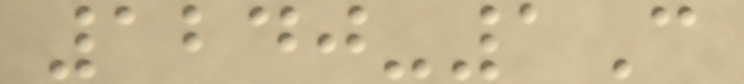1240-1C
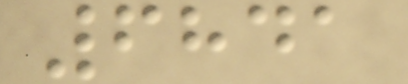6841
